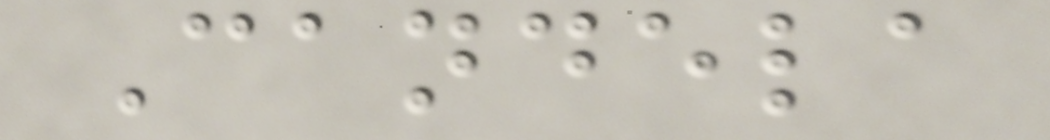Candela
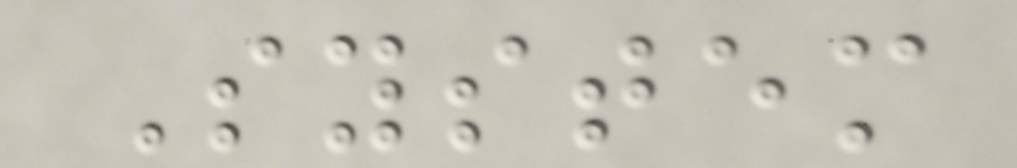System
